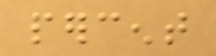percent
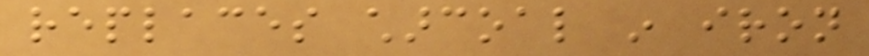replaces charcoal in iron
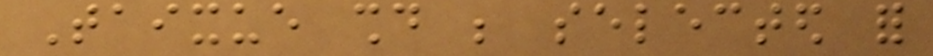Taixue should be selected for
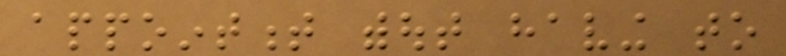appointment without having to
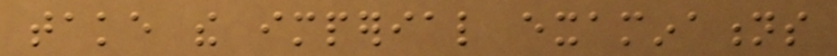take the imperial examinations
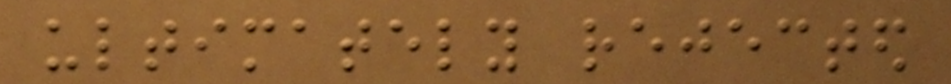ultimately rejected
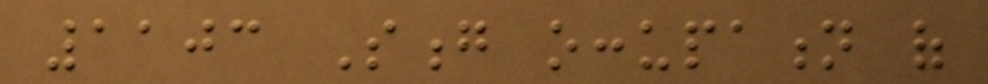1103 Song occupation of
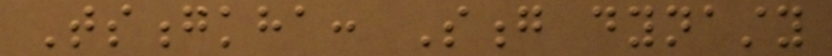Tsongkha: Song dynasty
